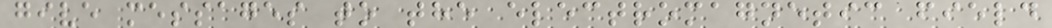give messages to the electromagnetic field
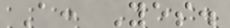A: Yes.
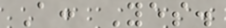A: Yes.
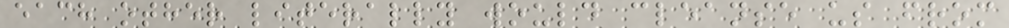each other literally would cleanse us from
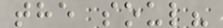the soul?
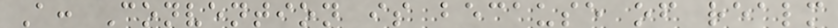A: Convention is because of realm
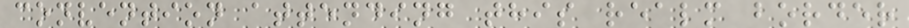convention attending this realm border
